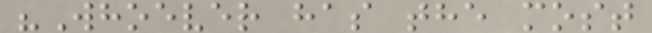"Whoever has the most
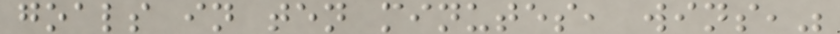goals in ten minutes, wins,"
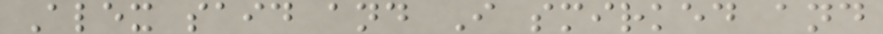Alex said and I smirked and
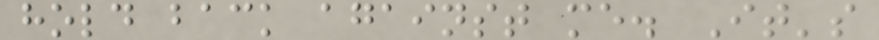hold back against me. It's
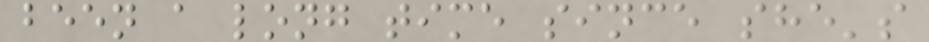been a long time since she's
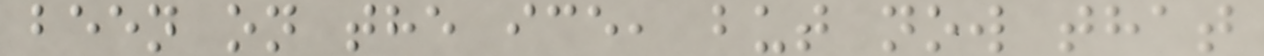been on the ice, but now that
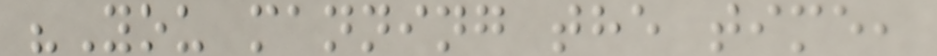"You manning the time,
